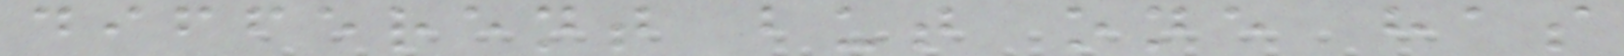different but one has
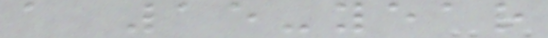a 15-year
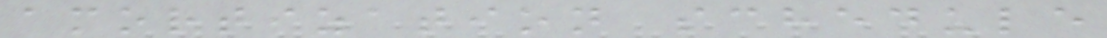amortization schedule
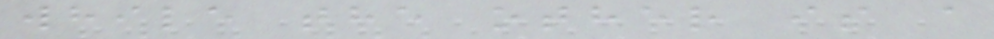while the other is a
